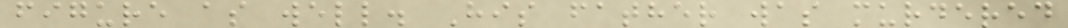figure as well. His father was murdered
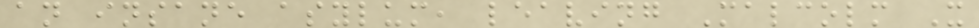an insane asylum, leaving Malcolm X
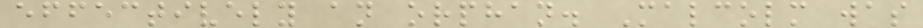effectively an orphan. Malcolm was
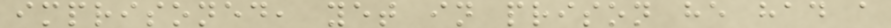imprisoned, yet in prison he had a
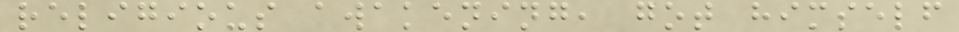religious awakening, got himself
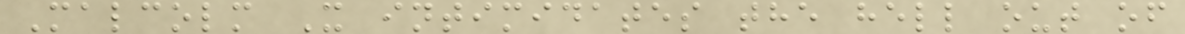Malcolm X intimidates the hell out of
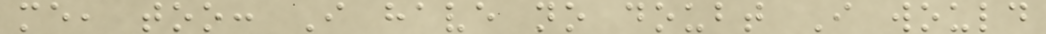me, too: I have no doubt I would
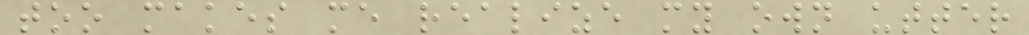too makes me realize my own utter
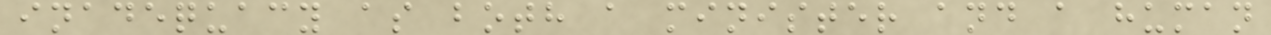inadequacy as both a minister and a human
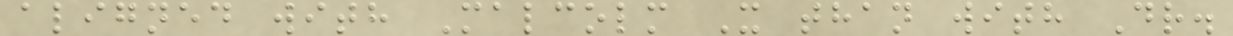aligned with Malcolm X than with Dr.
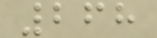268
